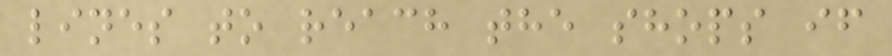lines to reach the shops if
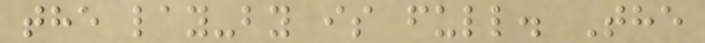the lay-by is full. The
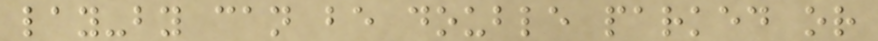lay-by can be double parked or
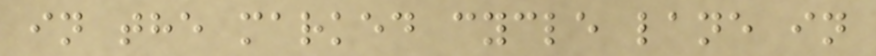in the marked cycle lane in
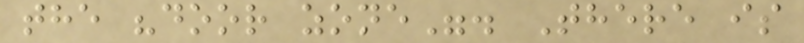the "door zone". There is
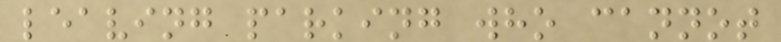leaving parking who cannot
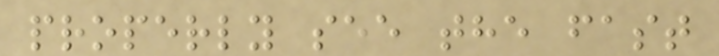properly see the fast
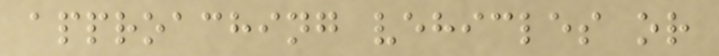approaching vehicles or
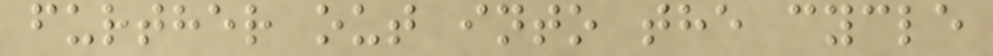further out into the cycle
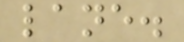lane.
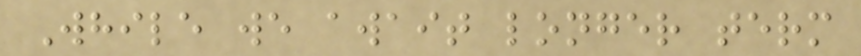While we await longer term
